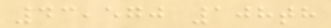43,570 108th
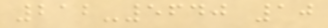212-5640 10
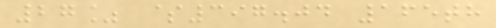27% $397.04 165th
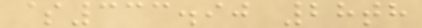$333.90 28th
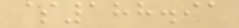$188.91
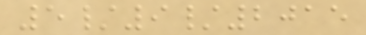5/9/2015
